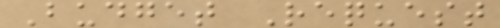Budget Request
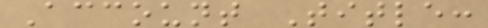Account Title:
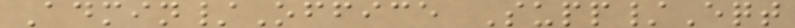Admin/Office Supp/Eqt
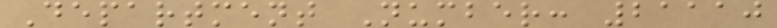Department Number: 21110
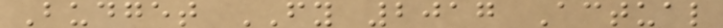Budget FY 2017 Actual
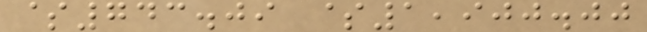$743.09 $1,900.00
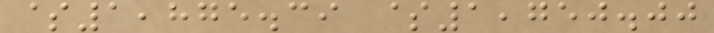$1,875.39 $1,750.00
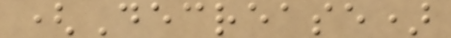(Decrease)
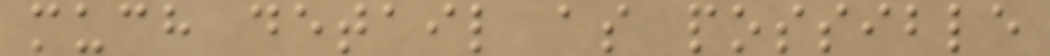much detail as possible
